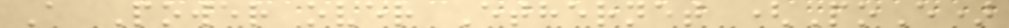A Power over Ethernet (PoE)
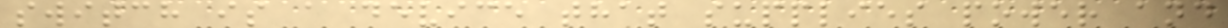switch is a device that supplies power and
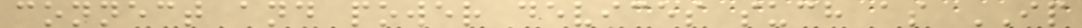connect and power devices such as IP
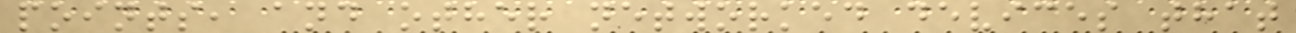points, and other networked devices that
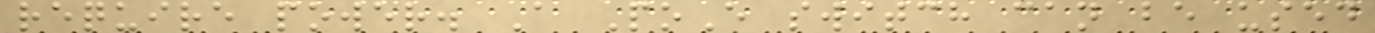require power. A PoE switch can be used
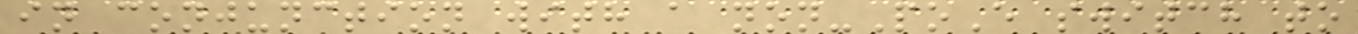in conjunction with a non-PoE switch to
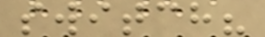switch?
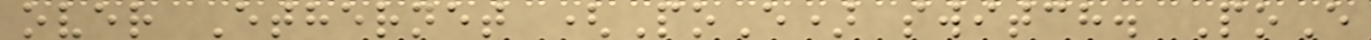over Ethernet (PoE) switch. PoE
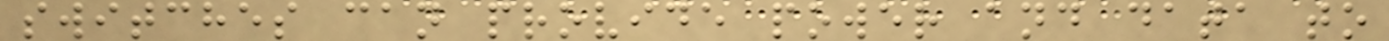switches can provide power and data to
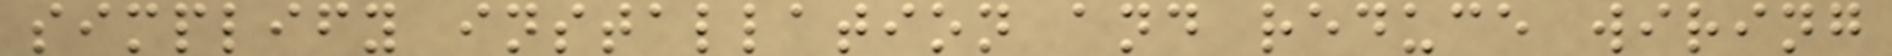simplify installation and reduce wiring
